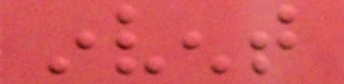invent
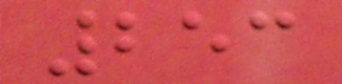253
